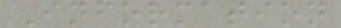Information
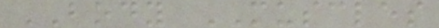BODY MUSCLES
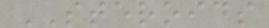STEROIDS
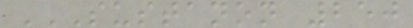SUSTANON 250
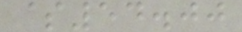$54.00
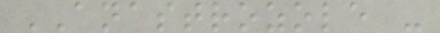ANASTROZOLE -
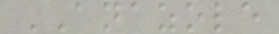ANAZOLE
